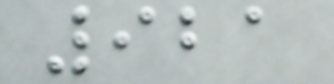921
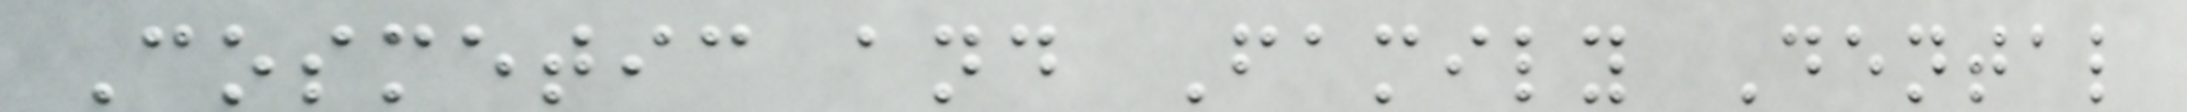Cosmetic and Family Dental
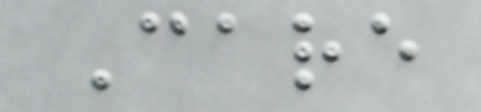Care
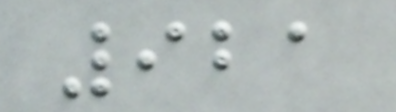921
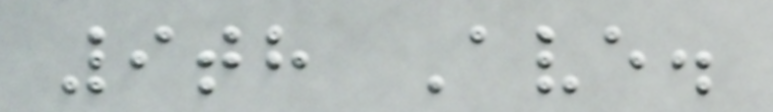9th Ave.
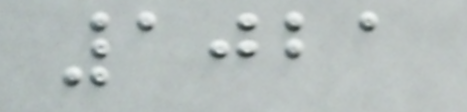1021
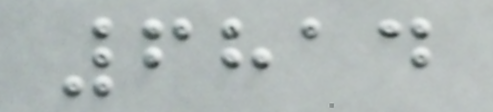6814
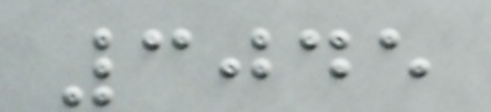3045
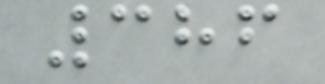386
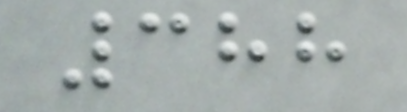388
